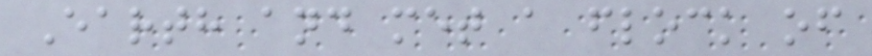Earth and met a flock of
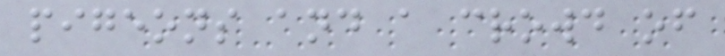pigeons and a crowd of
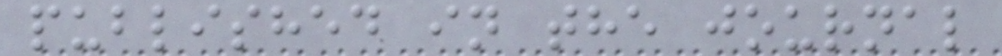published in the journal
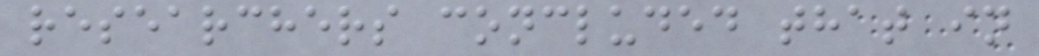researchers concluded that in
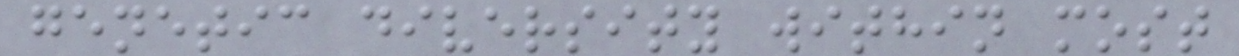genetic diversity within most
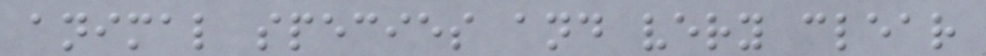animal species and very clear
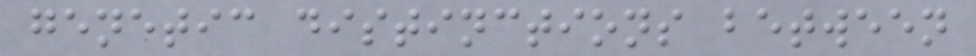genetic distinctions between
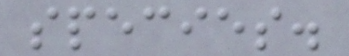species.
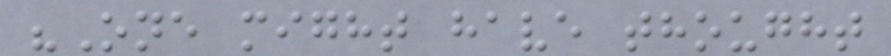"One might have thought
